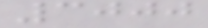3000
